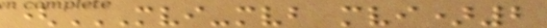(MVI-MVB MVI)2
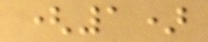(1)
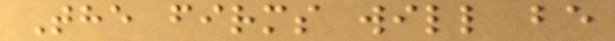The firms will be
